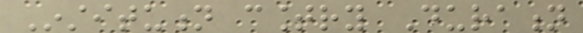Institution country Duration
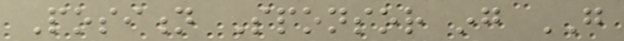Position Sponsor ing GO
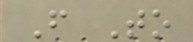From To
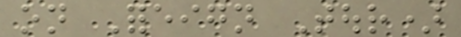on Foreign Tour)
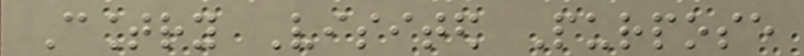Country Visited Purpose
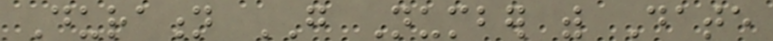Duration GO Number with Date
